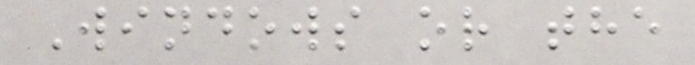Windows or the
